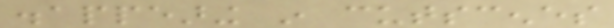disappearing in cutscenes
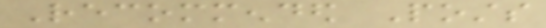Recommended Posts
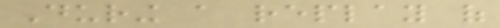During a replay of
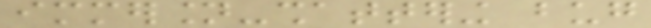immersion-shattering bug
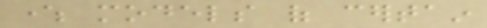where models of certain
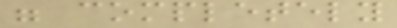were completely
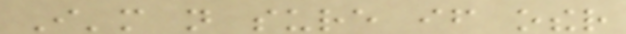I'm not sure if other
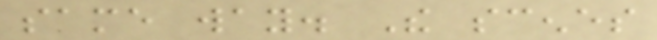same way. The scenes
